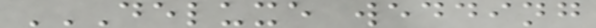DELUXE WEDDING
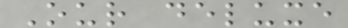Our deluxe
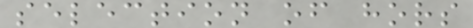selection of hors
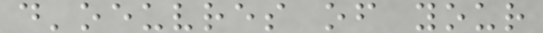d'oeuvres of your
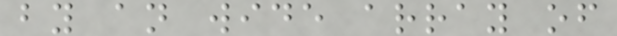by an wide array of
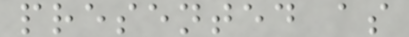presented as
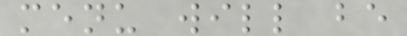menu will be
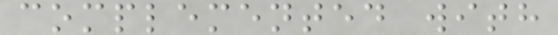complemented with
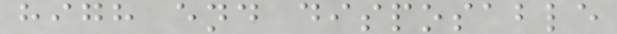high end disposable
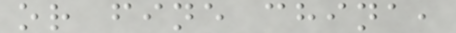or fine china,
